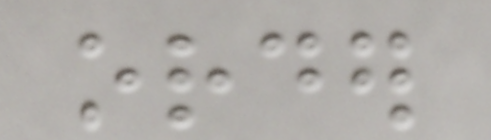order
